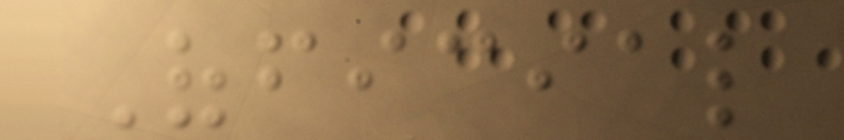Official
